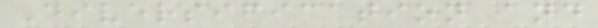Diversification and
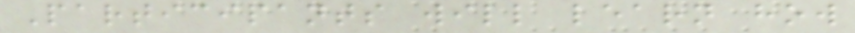Participants will learn how
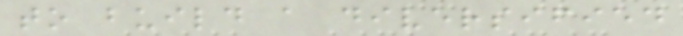to build a diversified
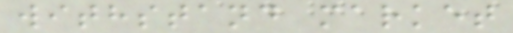withstand market
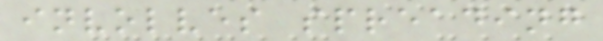involves spreading
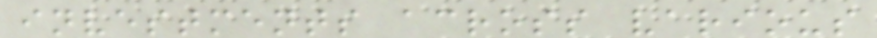investments across various
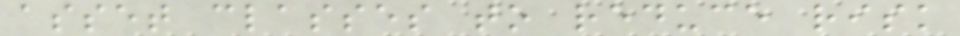asset classes to reduce risk
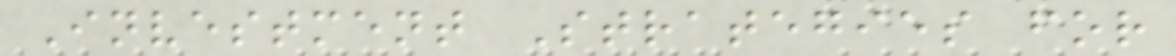Investment Strategies for
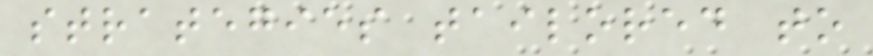strategies tailored to
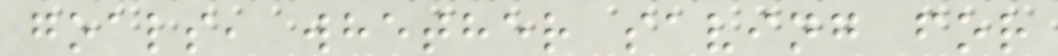goals, whether saving for
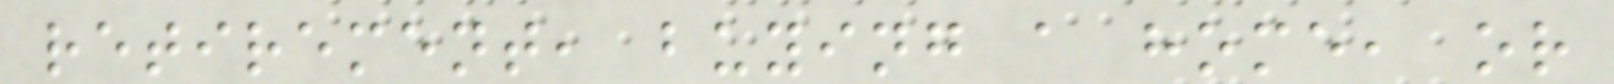retirement, buying a home, or
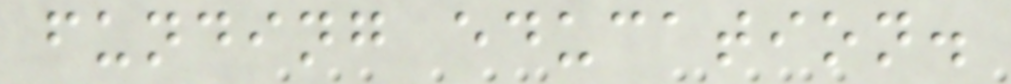funding education.
